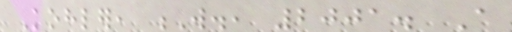Kohler, W., 2001. A
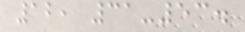12, 31-53.
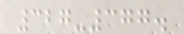327-377.
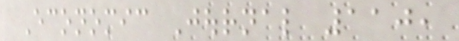Economic Journal 110,
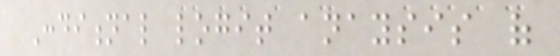Conditional logit anaysis of
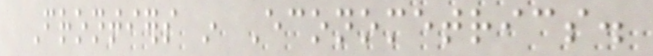Frontiers in Econometrics.
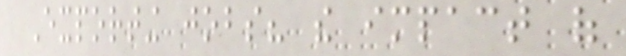Exporting jobs? the impact of
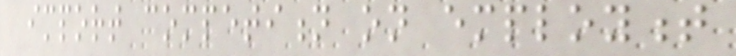import competition on employment
